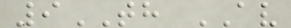9TH AV
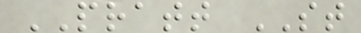PRATT ST
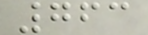763
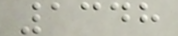1348
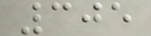305
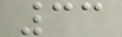33
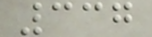337
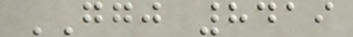GGJ 8419
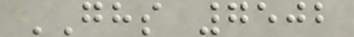GHS 7502
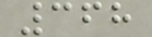368
